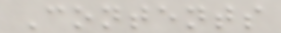Contents
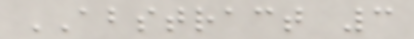ABSTRACT 3
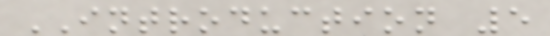INTRODUCTION 5
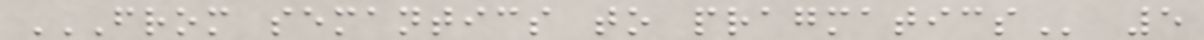FROM SEMANTICS TO PRAGMATICS 5
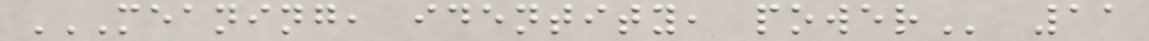MEANING, IDENTITY, POWER 11
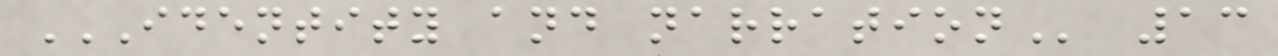IDENTITY AND NARRATION 13
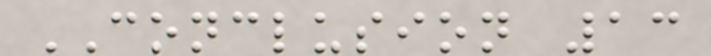CONCLUSION 13
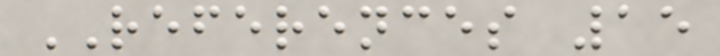REFERENCES 15
